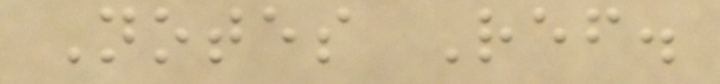Notes Ref.
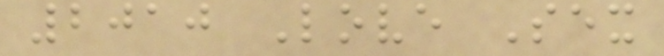2010 Love Sex
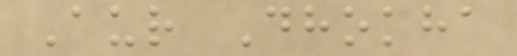Aur Dhokha
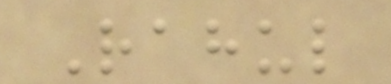Rahul
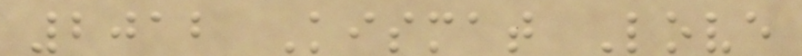2012 Kismat Love
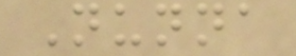Nunna
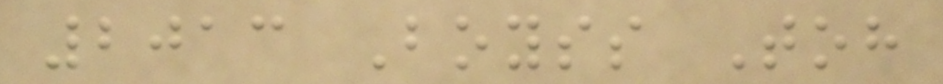2013 Boyss Toh
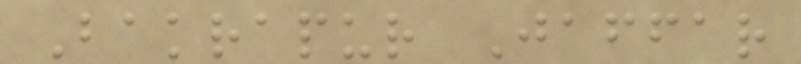Bakrapur Jaffar
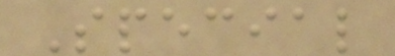Special
